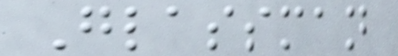Glassman
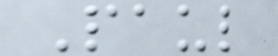Paul
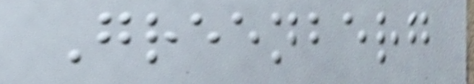Greenberg
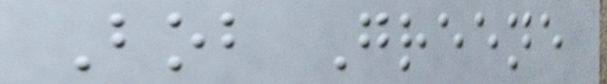Bob Greene
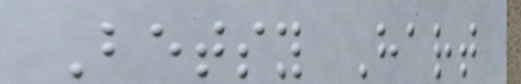Betsy Hart
